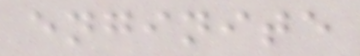enginite
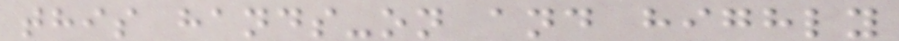this hands-on and highly
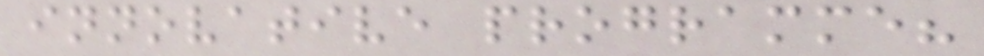innovative programme?
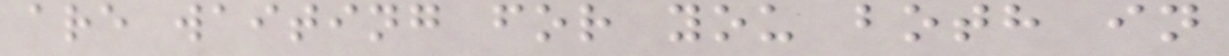are waiting for you both in
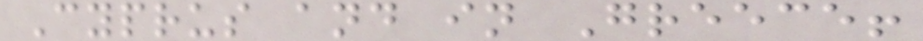Cyprus and in Greece!
